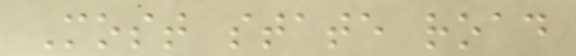Most state road
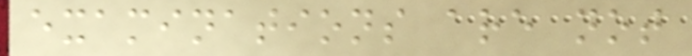examinations are not
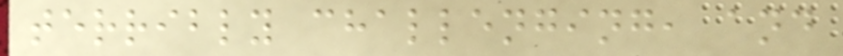terribly challenging, and
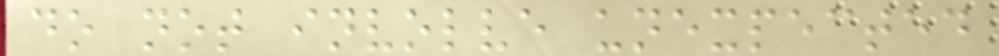do not involve unexpected
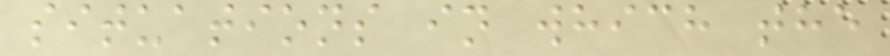situations in which the
